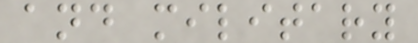and military
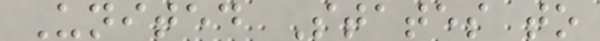United States to
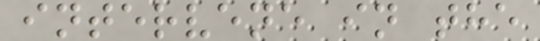intervene in the
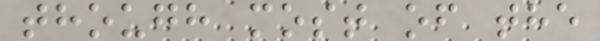though most of the
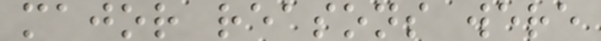major reasons were
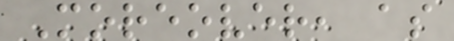Moreover, as
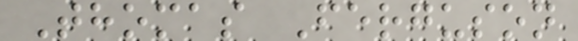Thomas Ferguson
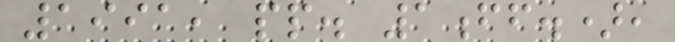1991, pp. 1ff.),
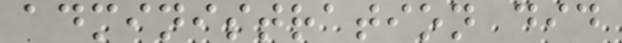administration did
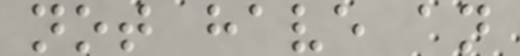not have an
